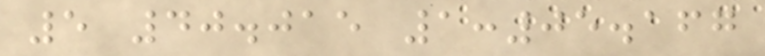5 40.015 1:05.167
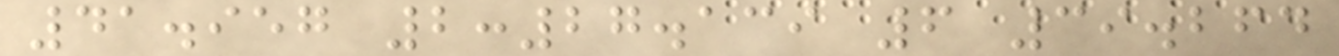41.957 2:27.139 6 39.264
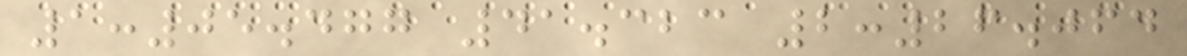1:05.477 41.323 2:26.064
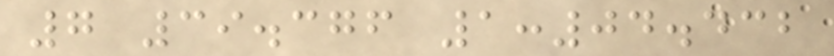7 39.376 1:04.432
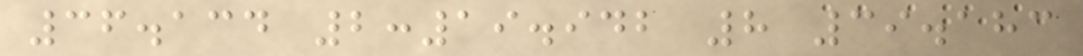36.134 2:19.942 8 39.183
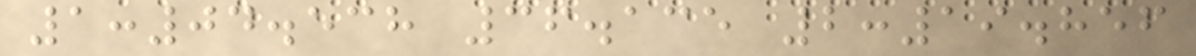1:04.538 36.135 2:19.856
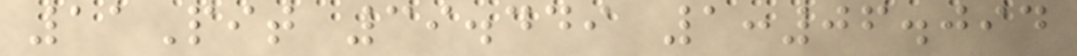11Pit 39.449 1:06.094
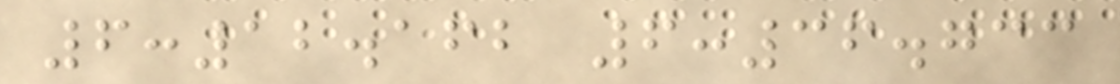6:12.162 6:36.733
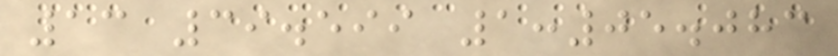13 39.599 1:05.083
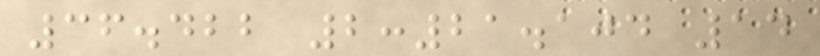36.422 2:21.104 14
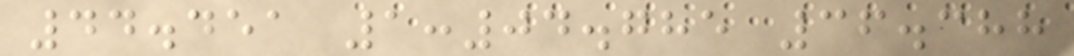44.451 1:04.785 36.388
